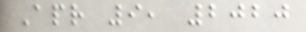Apr 9, 2020
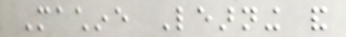Machine Learning and
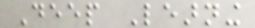Deep Learning
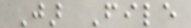Jar File
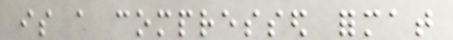is a compressed format
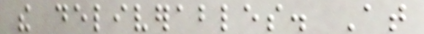the deliverables. At
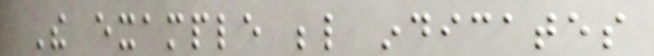The example below indicates
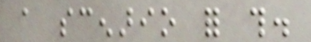a scenario for this.
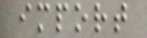import
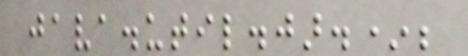java.util.jar.*;
